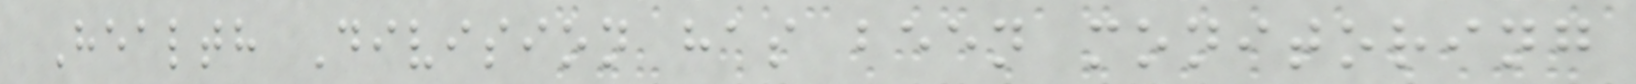Health Division has been monitoring
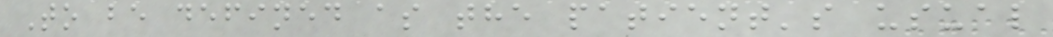To be defined as the patient's usual
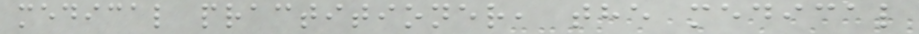medical practitioner, the medical
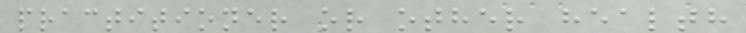practitioner or other health
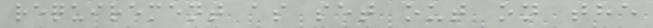requirement as set out on the
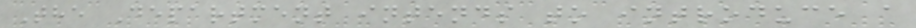The Department intends to introduce a
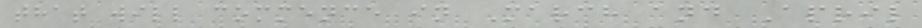that will commence in March and April
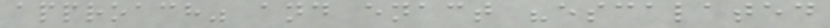approach" and enact "escalated
